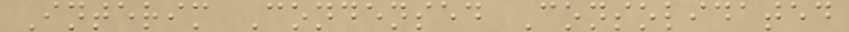Interim Condensed Consolidated
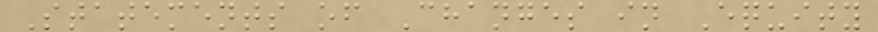Statements of Changes in Equity
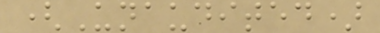(Unaudited)
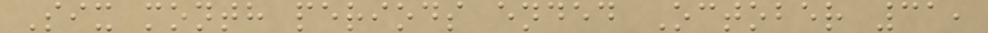Six month periods ended October 31,
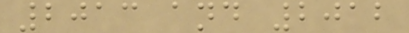2013 and 2012
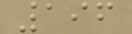196
